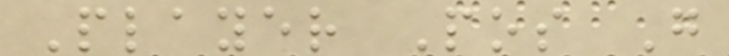Player Pos G
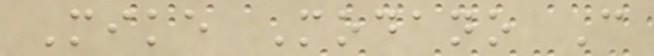Mike Modano C
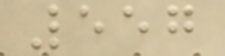557
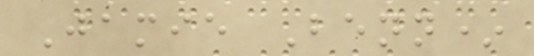Jamie Benn*
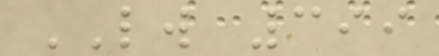LW 399
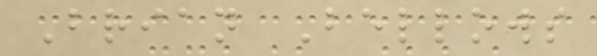Brian Bellows
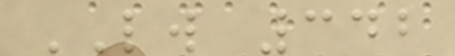LW 342
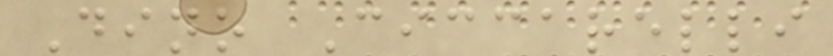Dino Ciccarelli
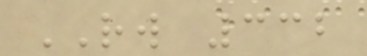RW 332
